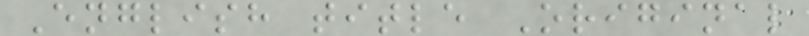English title Original
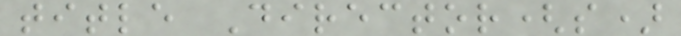title Director(s)
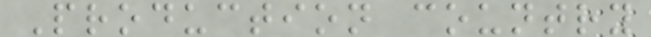Production country
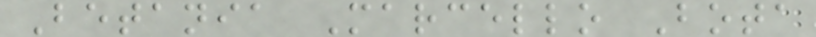Betania Marcello Bota
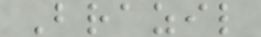Brazil
